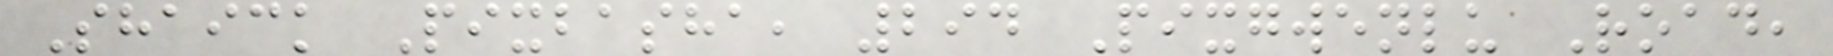Shaick Pixbasha, 294 Pixgwenlu Road,
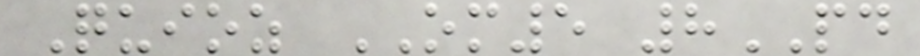Quioz OM5 8PD
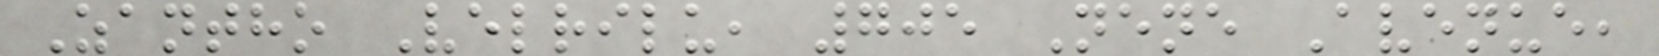Zantho Velrilu, 705 Nene Avenue,
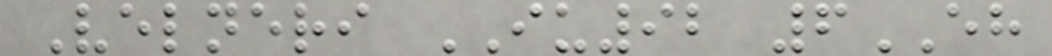Velneri IU92 6EH
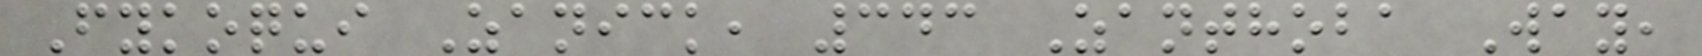Fykoqui Zanick, 343 Zanthoba Way,
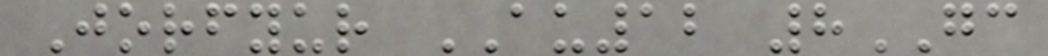Jorfyur AU12 8GC
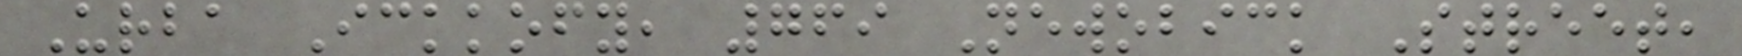Urba Ickkofy, 769 Newobick Street,
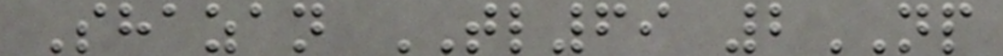Shazan TL69 2NP
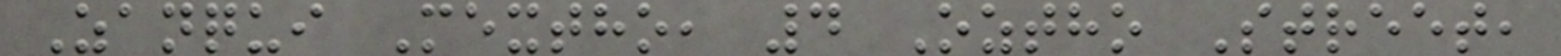Zanqui Mextho, 4 Oztho Street,
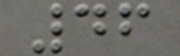46
